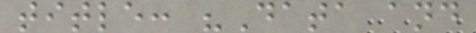title: "Data and
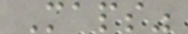Maps"
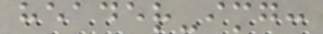header-img:
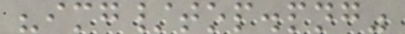"img/top.png"
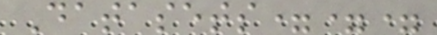Datasets===
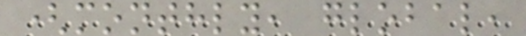(monthly, global,
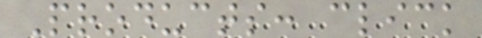Products: click
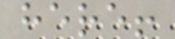here!
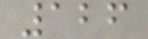126
